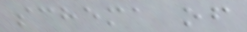schema of
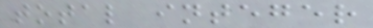total integer
